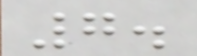7.
